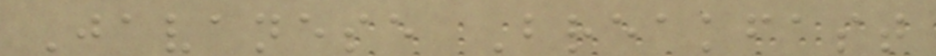Javanese Breakfast
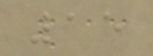15
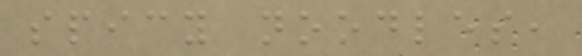spicy noodles,
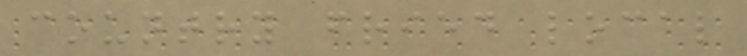country fried local
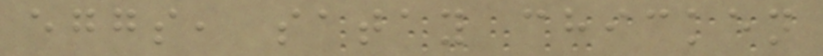eggs, satay chicken
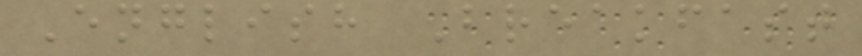English Breakfast
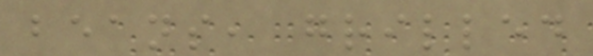beans, grilled
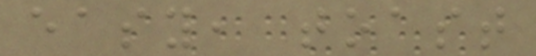easy, toast
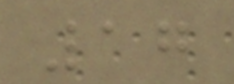17
